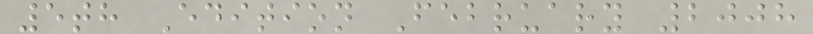5th Edition February 2008
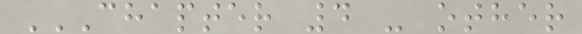CHAPTER 4 - OTHER
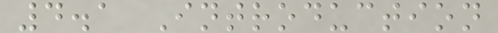4.1 Introduction
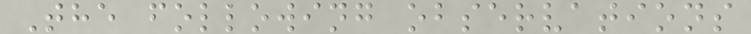The following observations
